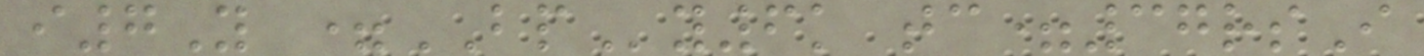i7Y =BPy6k tc=37rsI
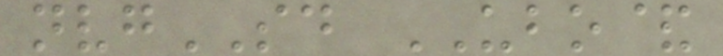nvgSD UBO&
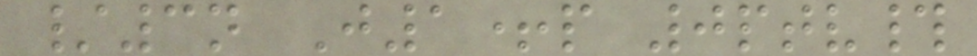/3n J1+p 0ptv#
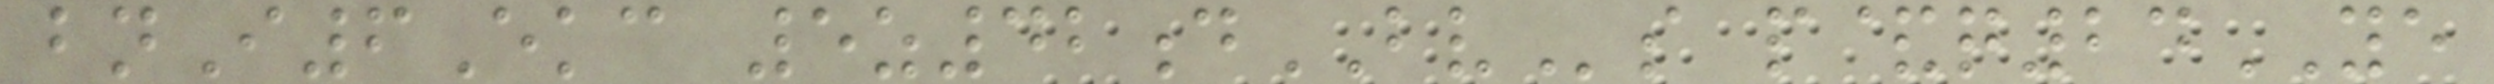bnI6Ekc 5z42dBVs p&q24YE
